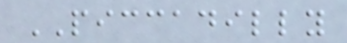PICCADILLY
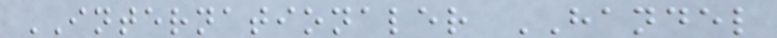INTERNATIONALER HANDEL
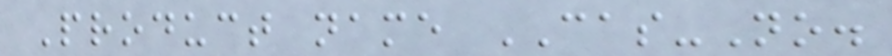Product name CAS-No.
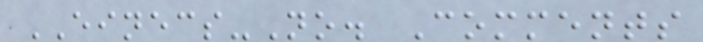EINECS-No. Comments
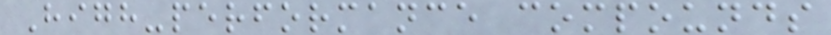High-performance compounds
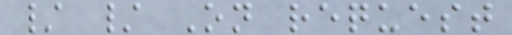/ / On request
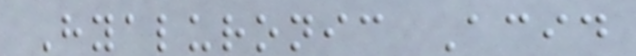Hyaluronic Acid
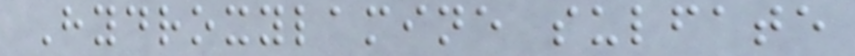Hydroxylamine sulfate
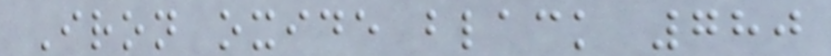Iron oxide black 780
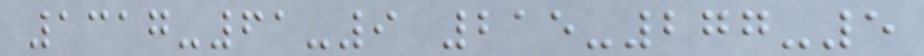1317-61-9 215-277-5
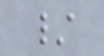/
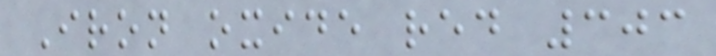Iron oxide red 303
